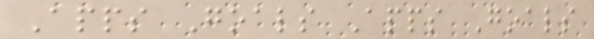Apps Goals Apps Goals
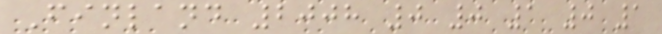Finland 2008 0 0 1 0 1
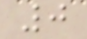0
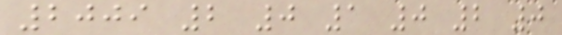2009 2 0 1 0 2 0
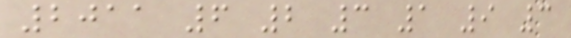2011 6 2 3 1 9 3
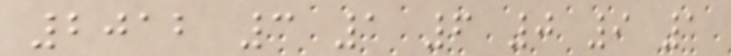2012 3 1 6 0 9 1
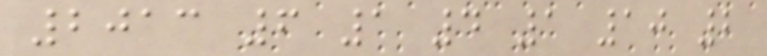2013 6 1 4 1 10 2
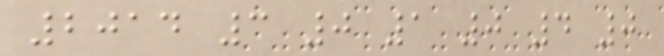2014 3 0 1 0 4 0
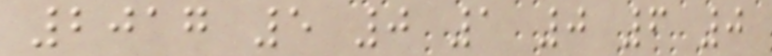2017 5 0 1 0 6 0
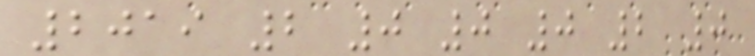2019 2 0 0 0 2 0
